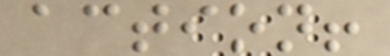action!
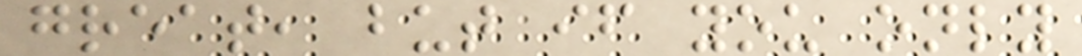great, but if you only
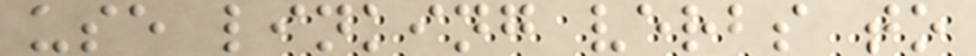use linking verbs to
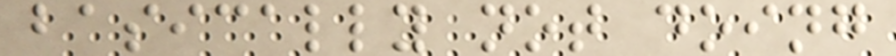basically not doing
